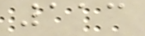113
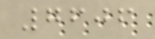7606
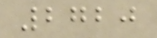2720
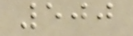500
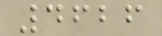4626
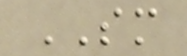SM
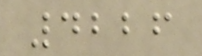4226
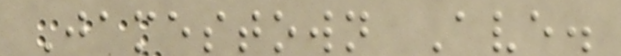Jamestown Ave.
